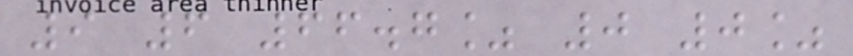9 6 66.7% 0 0%
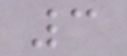3
